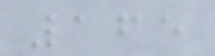165
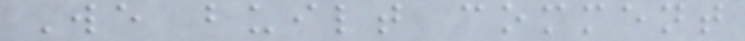We built comment
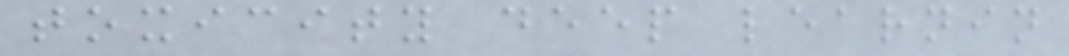toxicity deep learnin
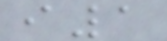i1
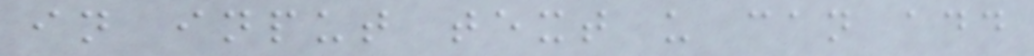in input text u can add
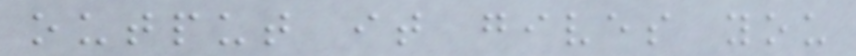output it gives you
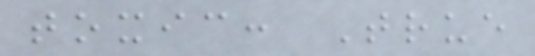toxic: True
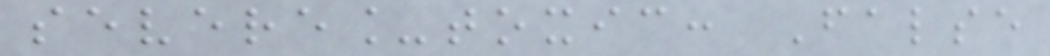severe_toxic: False
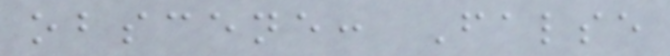obscene: False
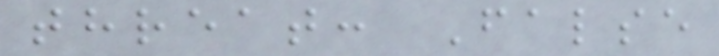threat: False
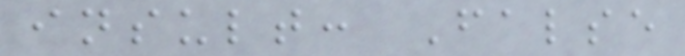insult: False
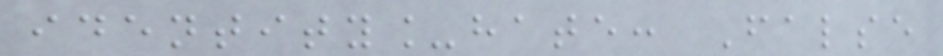identity_hate: False
